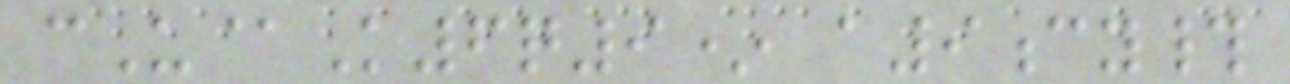cU@K6q9* a9cy#
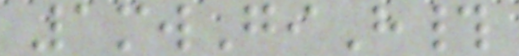1mwGiH#
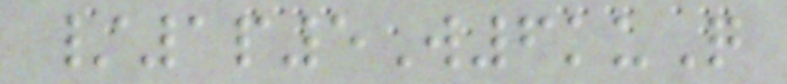/1p5W6kuQ
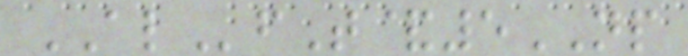ALfT&5NP
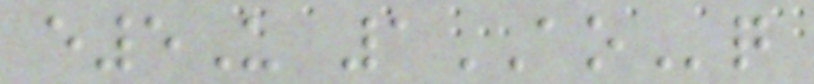e5U 1AOq
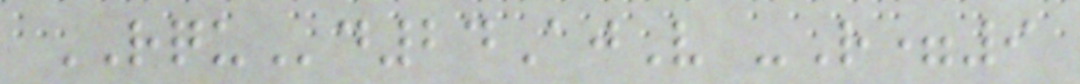RQUd24AjV -R=9
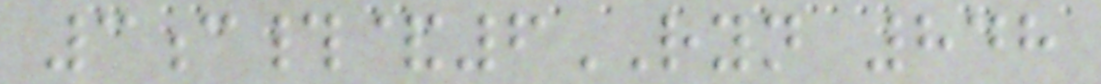3c#&6RYN 848
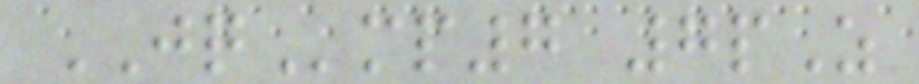JQmp7 7pZ
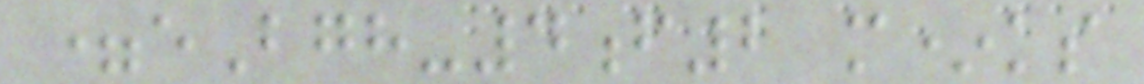=eBgh-4f2 m*ks
